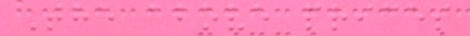The above prices
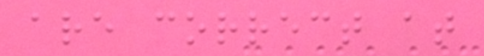are correct at
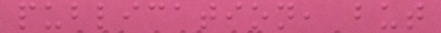publication, but
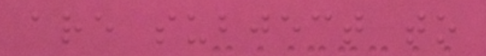are subject to
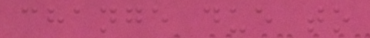change due to
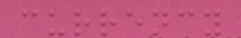currency
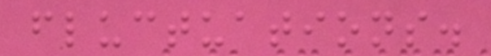fluctuations.
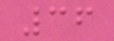36
